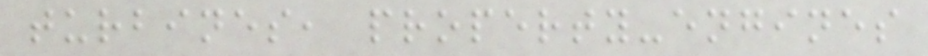turbines, property-engines
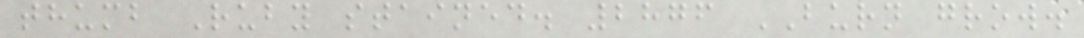thumb Ruby stained. 2876 BURN grow.
